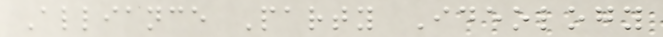Alliance Party Ideology
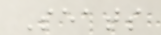Seats
